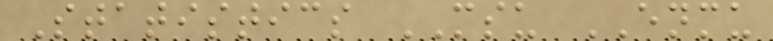Statistics MSU ENMU
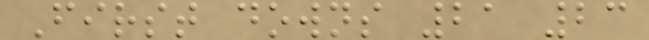First downs 21 23
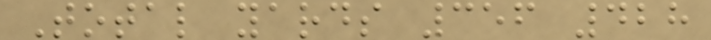Total yards 356 428
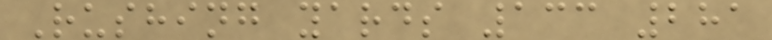Rushing yards 133 281
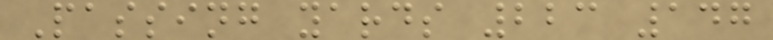Passing yards 223 147
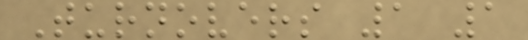Turnovers 1 1
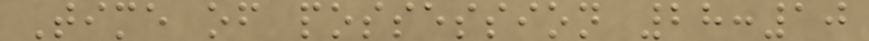Time of possession 28:10
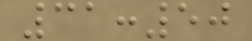31:50
